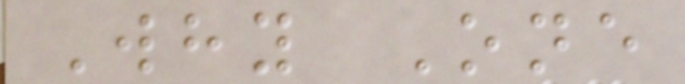Why One
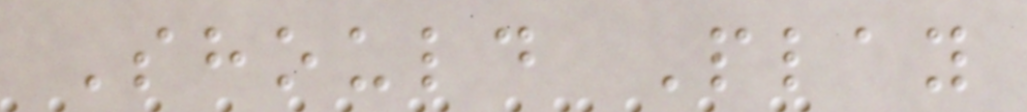Should Play
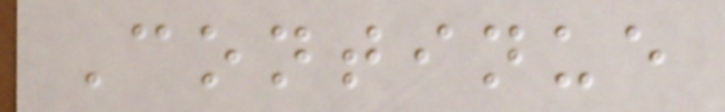Continue
